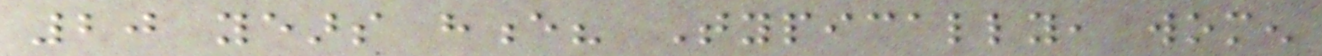20 years hence? Typically, women
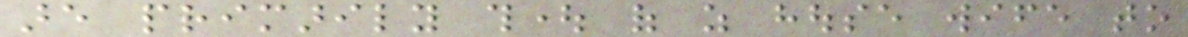are primarily thought of as house wife to
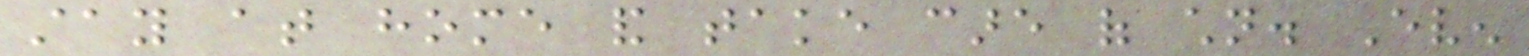stay at home and take care of children. Even
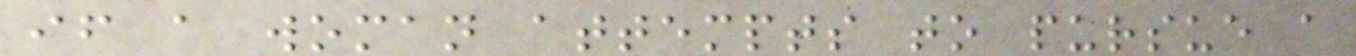if a woman attempts to pursue a
